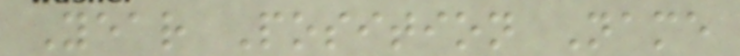Year Position Name
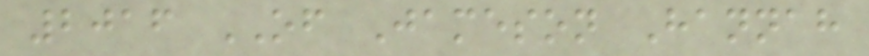2016 OF Jameson Hannah
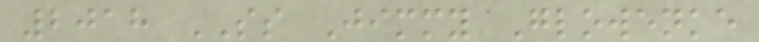2018 SS Jimmy Glowenke
